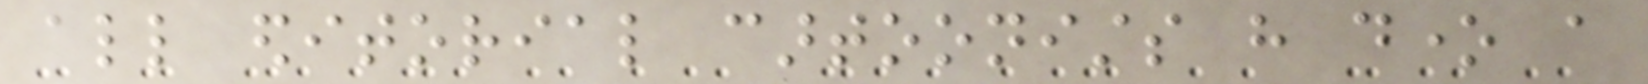all editorial cartoonists have done a
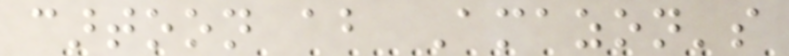cartoon about Amazon's
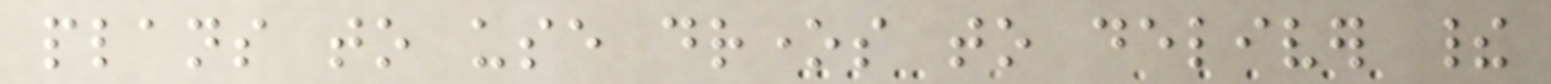plans to use drones to deliver their
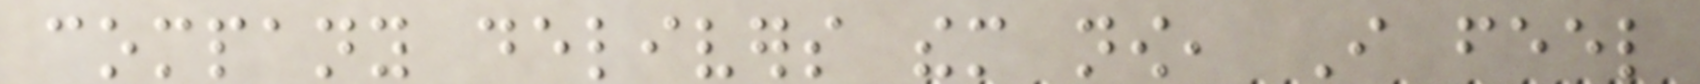company delivers them now, I feel
